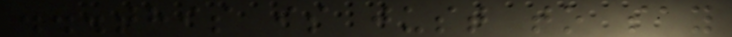...this is just to say
